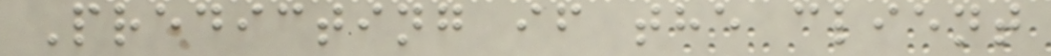Predicting if the client
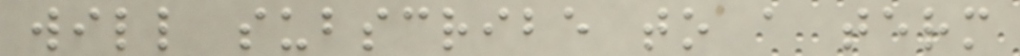will subscribe to a term
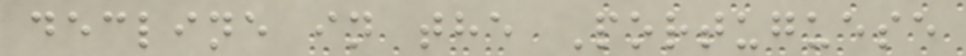decline in the Portuguese
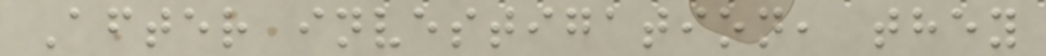After investigation, they
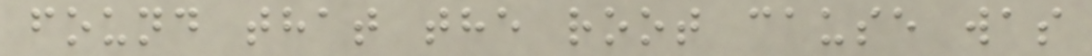found that the root cause was
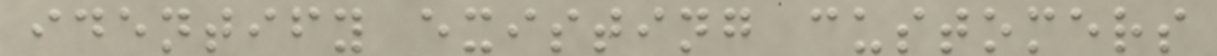identify existing customers
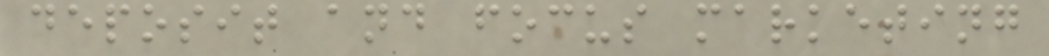deposit and focus marketing
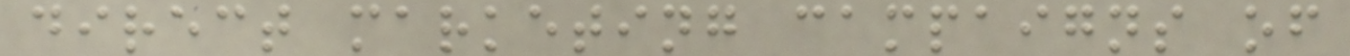direct marketing campaigns of
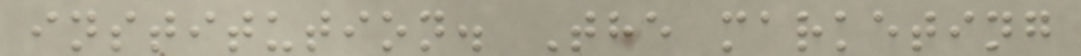institution. The marketing
